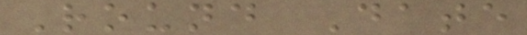Round Date
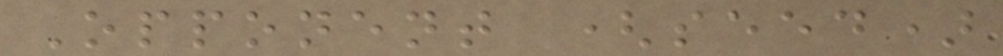Opponent (seed)
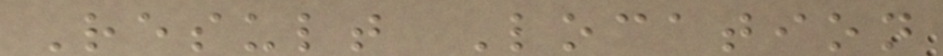Result Location
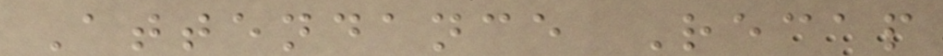Attendance Recap
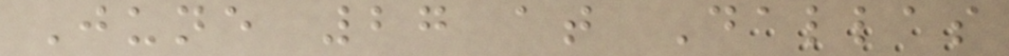June 27 at Dallas
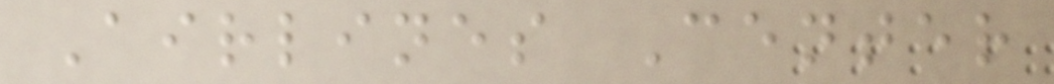Airlines Center
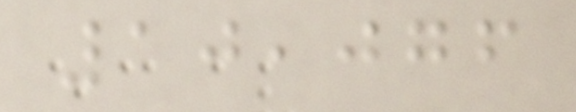10,076
